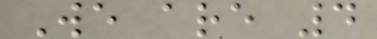We are 4
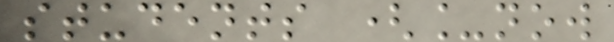students (_now
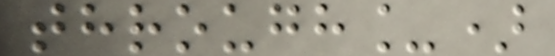through_)
